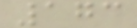173
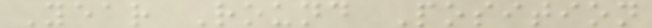Year Round Position
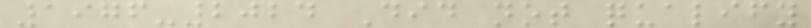1976-2024 Did not qualify
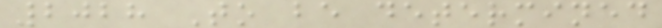2028 To be determined
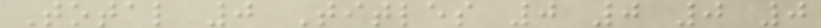Total 0 Titles 0 0 0 0
